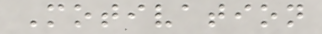Motivation
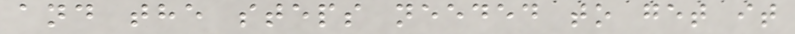and the steps needed to get it
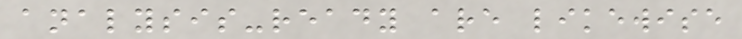analysis-ready are likewise
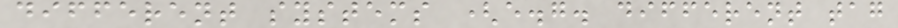different systems (e.g. different tag
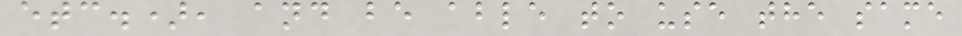etc.), and be able to use the same
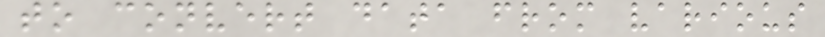to convert data from various
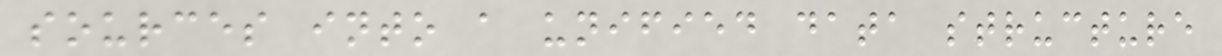sources into a unified data structure
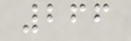266
